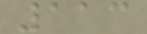113
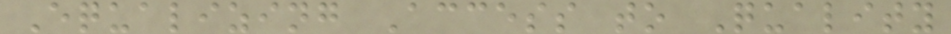Equalizing Access to Quality
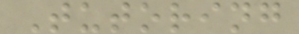Tutoring
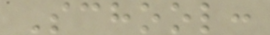School:
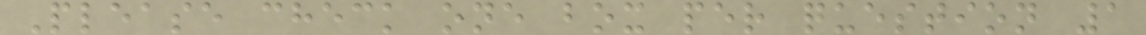Please check one box per question 1
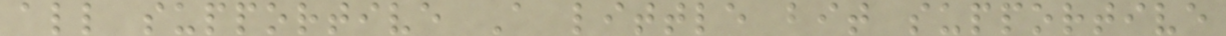all supportive A little bit supportive
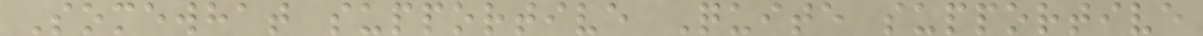Somewhat supportive Quite supportive
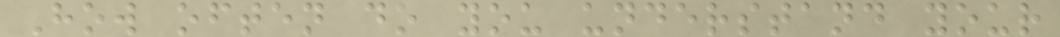How often do you understand your
